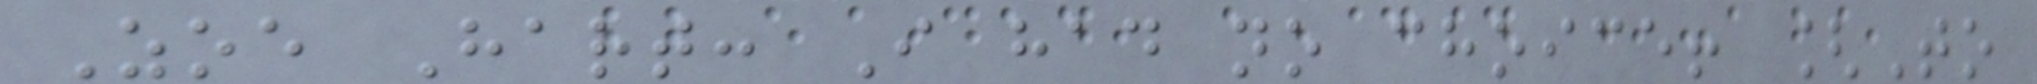Zoe Hart: I had no choice! [To
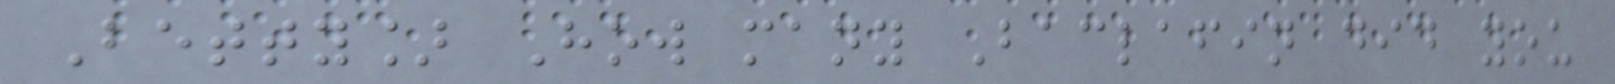Betty] How many Baclafin did you
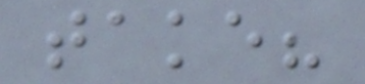take?
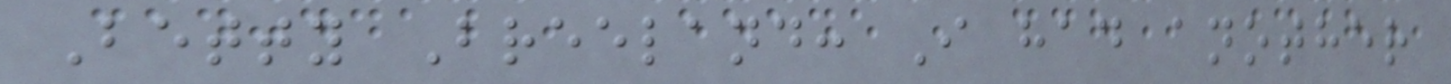Betty Breeland: I had another
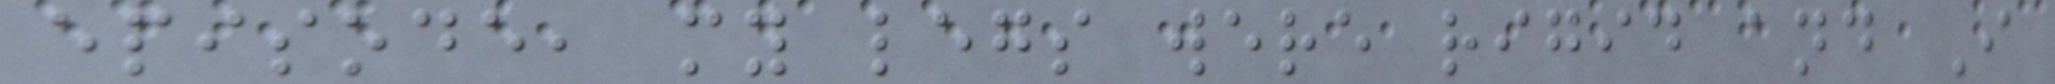episode, my legs were rigid and I
